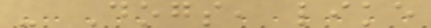- Dogs, like
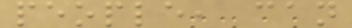people, can
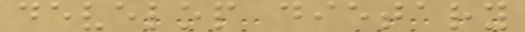develop dietary
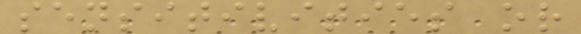sensitivities or
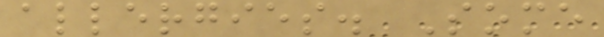allergies. Some
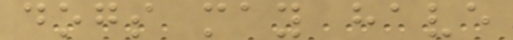dogs may have
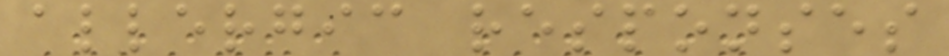allergic responses
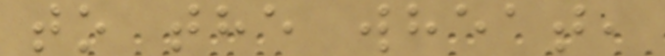to the wheat,
